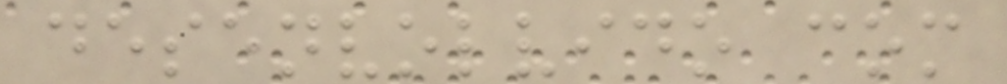desenvolvido com
